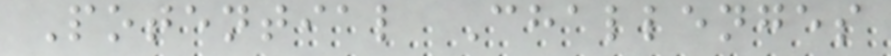Potential Challenges
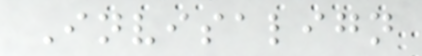Invisalign
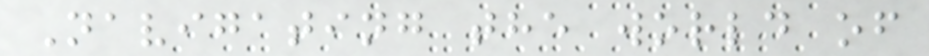Navigating the world of
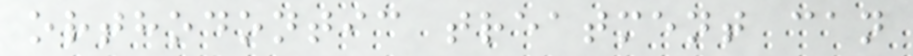orthodontic treatment can
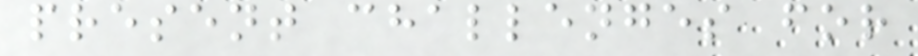present challenges for
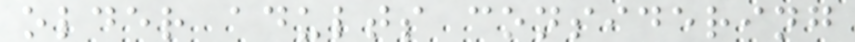older adults considering
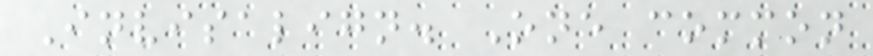Invisalign. One common
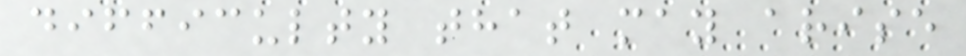difficulty that may arise
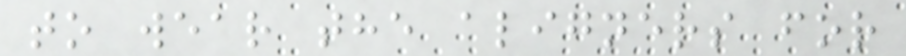to wear the aligners for
